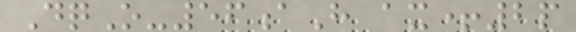DqO-56aH ax+2p
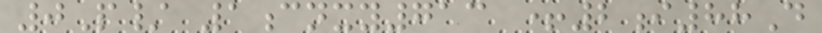0P/ 1cnxy713 +2i88D
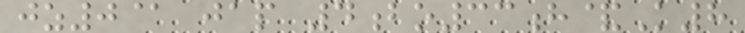jz0@ jap 4bo33h&K8
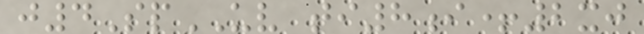j4SpUV ti8i+2xj
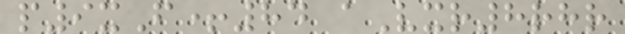p9xF+84 aVxr8rhr
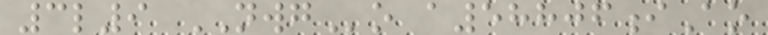3l9 NWGo a58806iAo
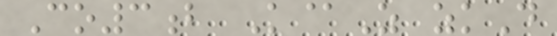Co3b K@Z zkD
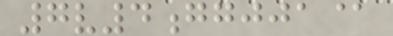7v4ggjja@
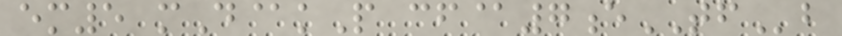em5 mD@kP cf@7eTFb
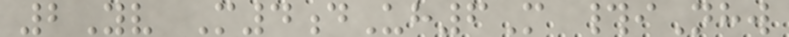2Yv M4dUh6M #iNhw
